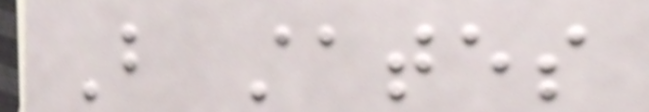But states
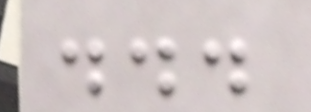...
